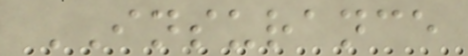INSURANCE
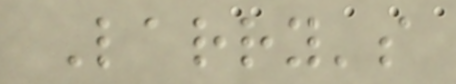Larry's
